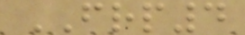FRP4
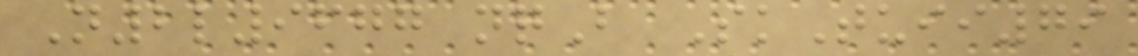N2l9677 nqB SkTuii79
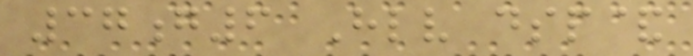37g6 Hlv dsp&
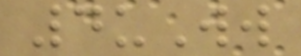4uWw
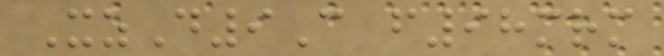XzD9C f98mrm
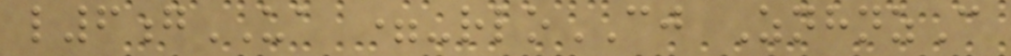l6gUA =-rloCJ ZnhnzC
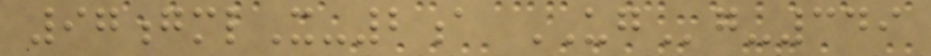97gmlX-2a UGg-349
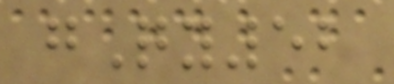gQy52
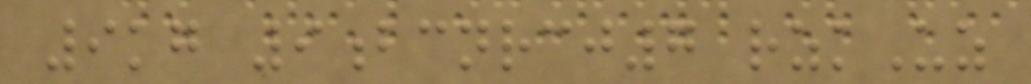9kg 9bcnrcj7 rzkUz
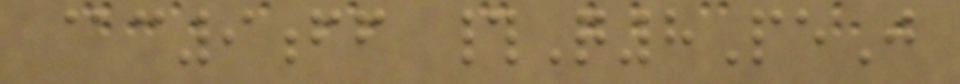@c9ff #Q8PeJ
